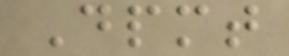Dpmt
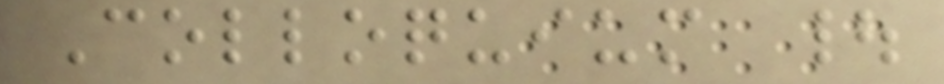Colloquium |
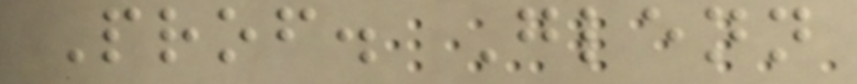Prof. Glenn
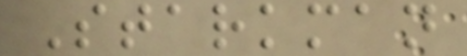Starkman
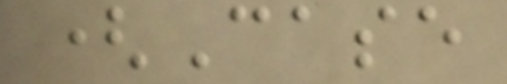(Case
